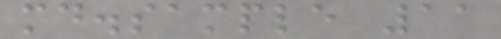md.sample 11
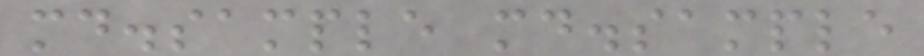md.sample md.sample
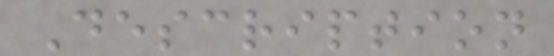Description
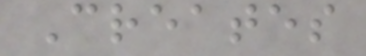Creates
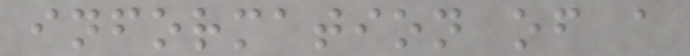information of a
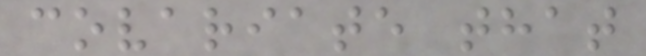covariate that
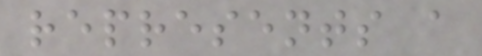represents a
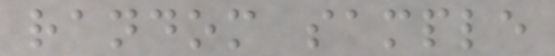random sample
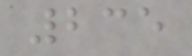235
